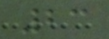23
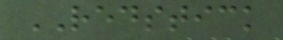REDSTICK
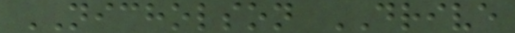NICHOLSON DRIVE
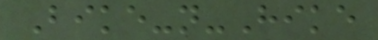Bike-n-Hike
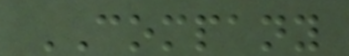COMPANY
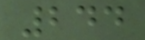244
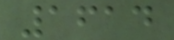1614
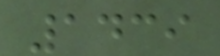1439
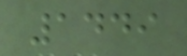1449
